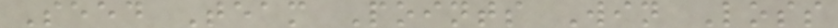Seed Team Points Win Loss
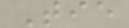Tie
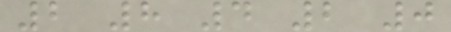2 8 4 2 0
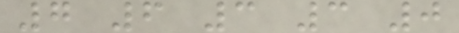7 6 3 3 0
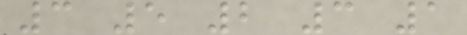3 5 2 3 1
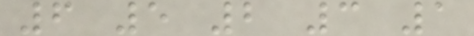6 5 2 3 1
